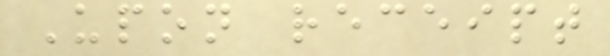Upon receipt
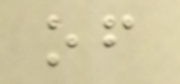of
